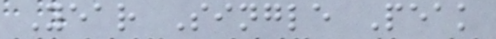Year Single Peak
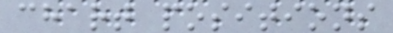chart positions
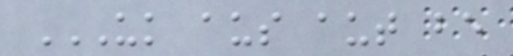UK AUS AUT BE
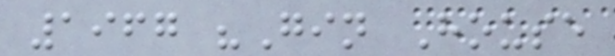1967 "Gin House
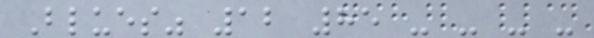Blues" 12 85 - - - -
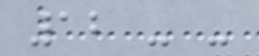12 - -
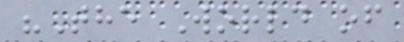"The World of
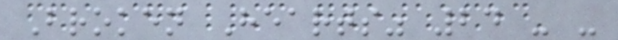Broken Hearts" 24 - -
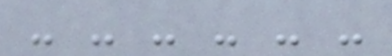- - - - - -
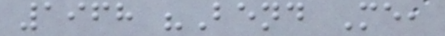1968 "Bend Me,
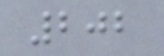202
